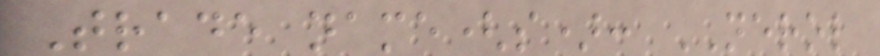Trade name(s): NEROL
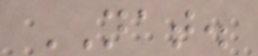NAT.
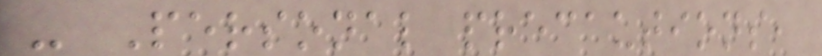- Personal precautions,
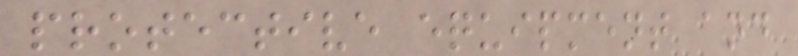protective equipment and
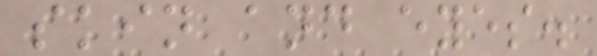skin and eyes.
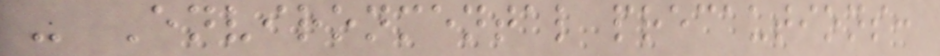- Environmental precautions:
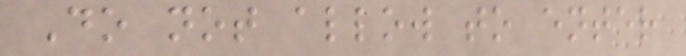Do not allow to enter
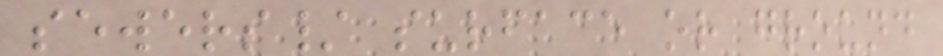sewers/ surface or ground
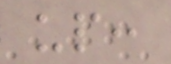up:
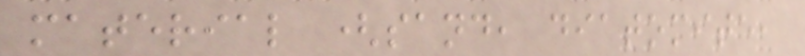material (sand, diatomite,
